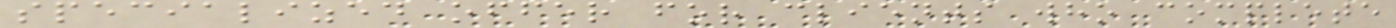specialized offer for clients who complete
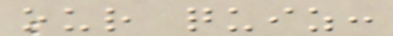our quiz:
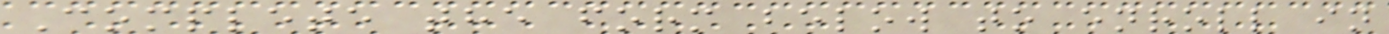Complete the form below to enroll in
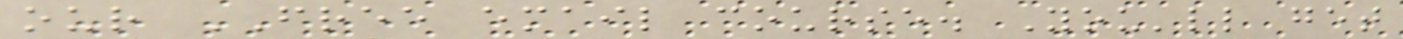our FREE email course. You'll get
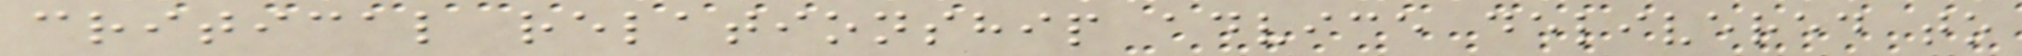critical relationship advice delivered to
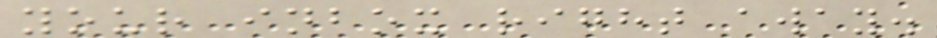your inbox right away.
